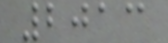2013
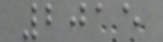2015
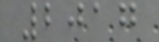2017
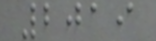2019
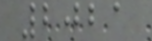2021
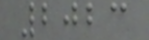2023
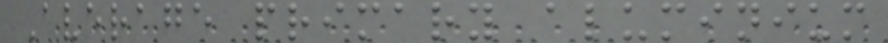Average primary aluminium
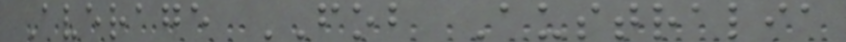Average FOB Australia
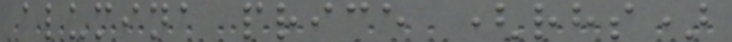alumina price (rhs)
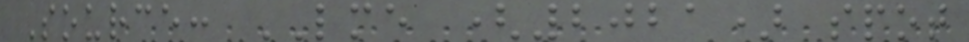Source: LME (2021) spot
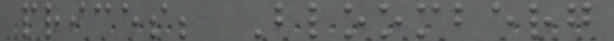prices; Bloomberg
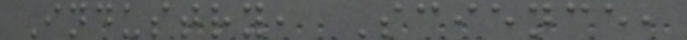Industry, Science,
